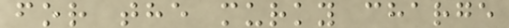for the murky charge
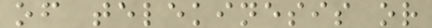of telekinesis or
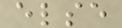else
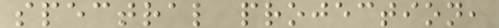spectral projection,
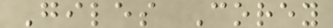Giles Corey
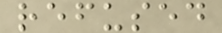refused
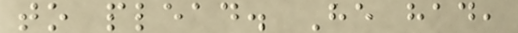to plead. He had,
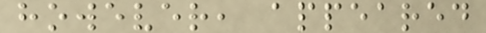however, appeared
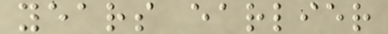years earlier
